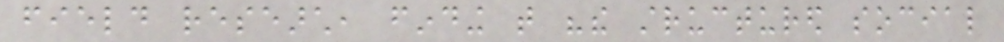field research, finding that "the structured social
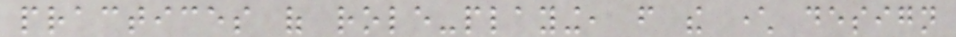practices of role-playing, from the character design
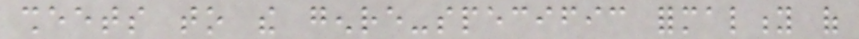sheets to the genre-specific formality of
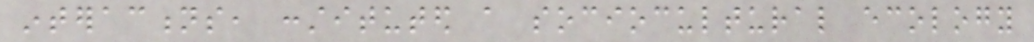interactions, constituted a sociocultural ecology
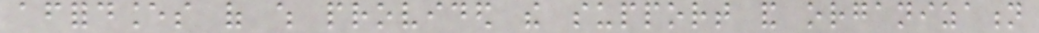affordances of which provided the support and organization
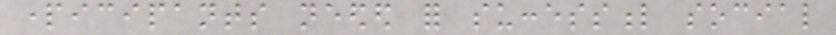participants needed for successful social
